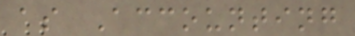as Accounting
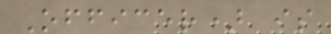Officer) is
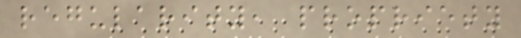regularity, propriety
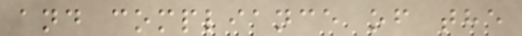and compliance of the
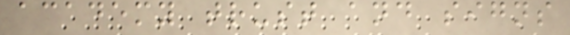academy trust and signs
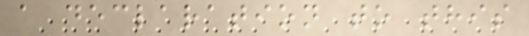a declaration to this
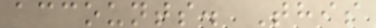accounts. This
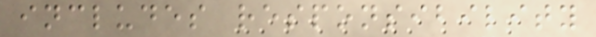includes responsibility
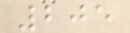205
